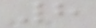8
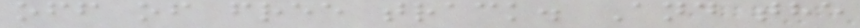off of free track. And the
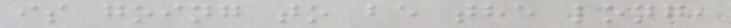is going to be the long,
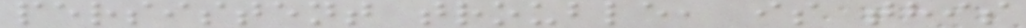persistent trouble, is this
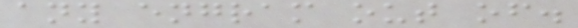any engram out of.
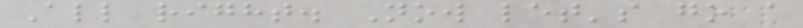All right. Now let's go a
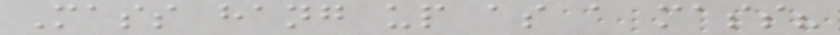Mass hang up as a mass?
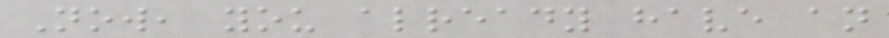Now, you already have an
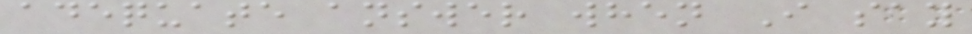adequate answer when I say
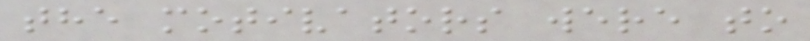the motivators were to
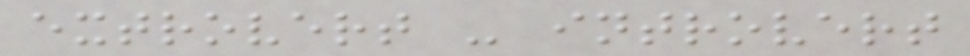extrovert - introvert
